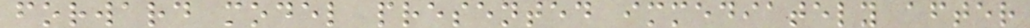forward model presented immediately after
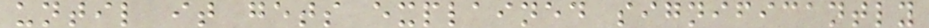until it gets explained significantly
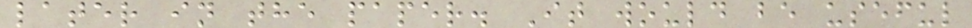later in the paper. It would be useful
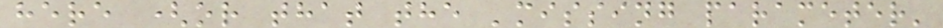here (or that the 'missing parameter'
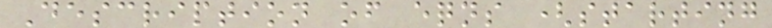Description of eqns (starting
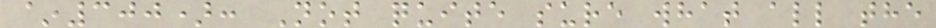~300): Not quite sure what all the
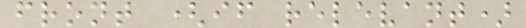front (if relevant)
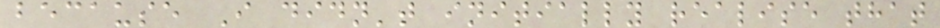because I didn't initially realise that
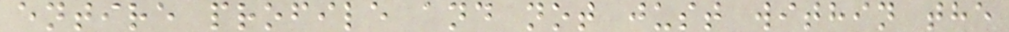entire profile and not just within the
